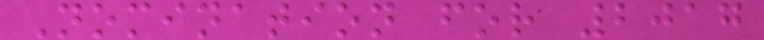Nomination for 2017
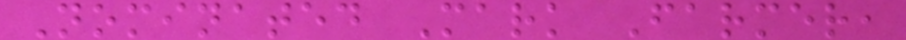Nominated Mark Farmer,
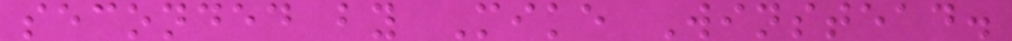seconded by Mike Winstead.
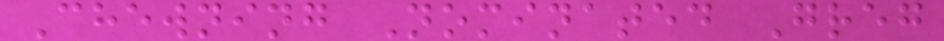Chewning Nominated Greg
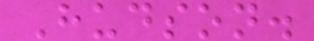Hudson.
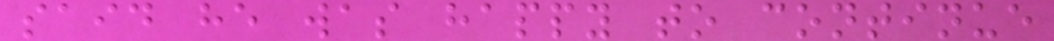said he was happy to continue
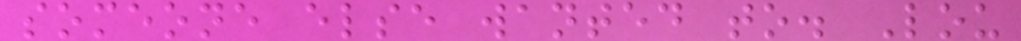someone else wanted to. Lou
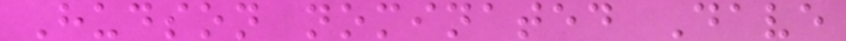Hudson nominated Dave
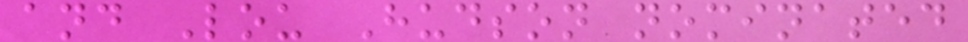and Lou Hudson nominated
